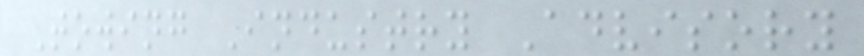Towing Industry Advisory
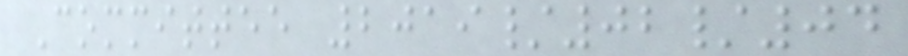Committee 2019/02/04
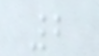2
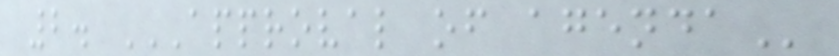2. APPROVAL OF AGENDA
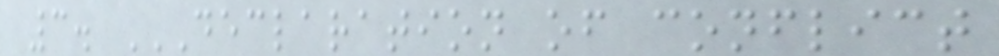3. DECLARATION OF CONFLICT
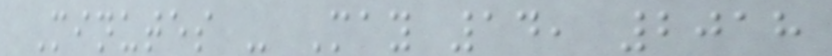Minutes - May 14, 2018
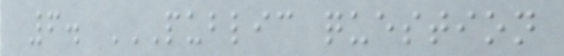6. PUBLIC QUESTION
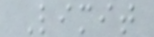Limit
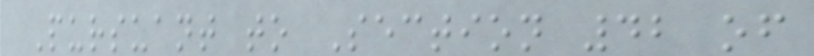Pursuant to Section 42 of
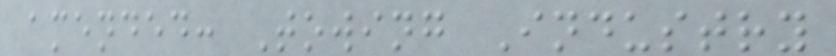amended: Towing Industry
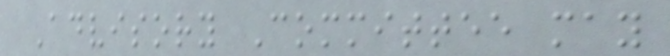Advisory Committee may
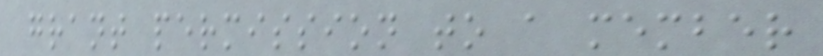grant permission to a member
